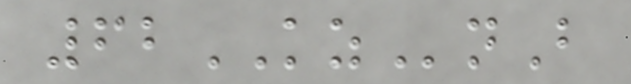62KZnB
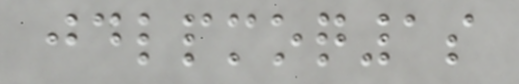jdlpmoq1s
